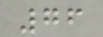76
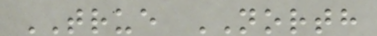TRUE NORTH
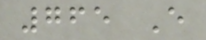765 E
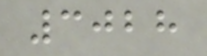3028
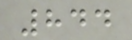844
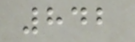842
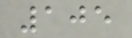105
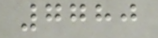7780
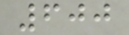600
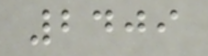2409
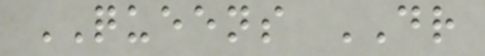QUEENS DR
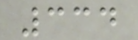334
